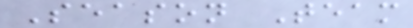Season Team
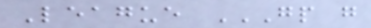League GP G
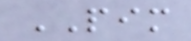PIM
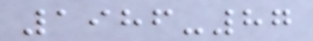1986-87
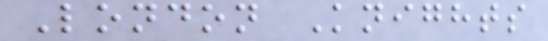London Knights
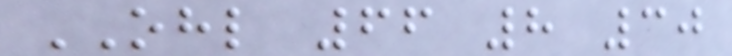OHL 66 8 30
